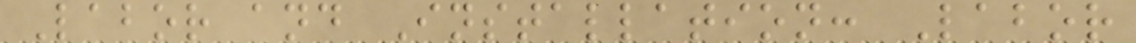Labor and Installation: Labor
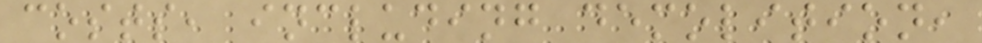costs, including demolition,
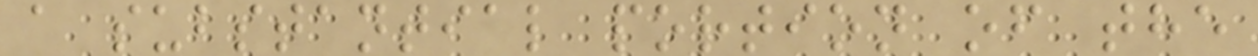a substantial portion of the
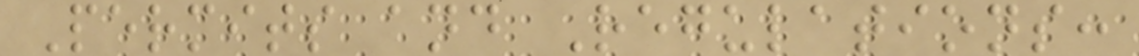Permits and Regulations:
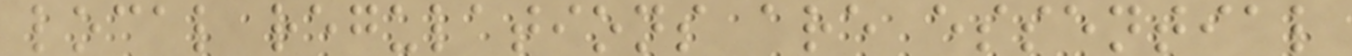local regulations are essential
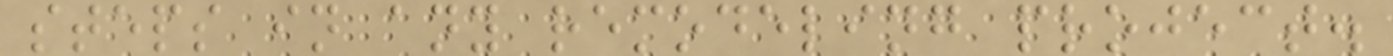steps in any remodeling project.
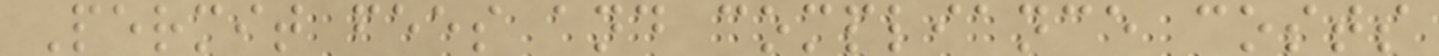Permit fees and compliance costs
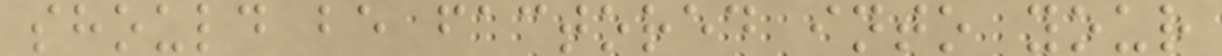should be factored into your
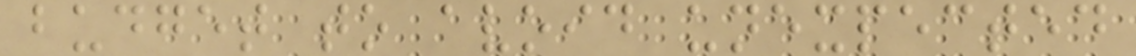budget to avoid unexpected
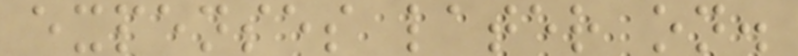expenses later on.
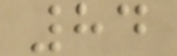84
